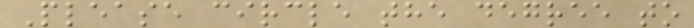Please circle the degree to
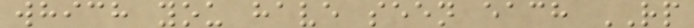which you have seen each RP
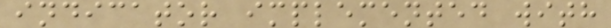indicator implemented with
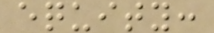equity:
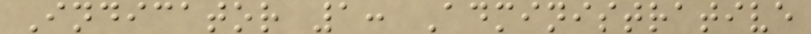Indicator 1: Administrative
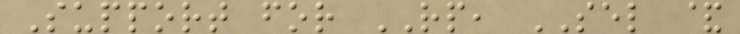Support for RP, SEL &
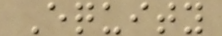Equity
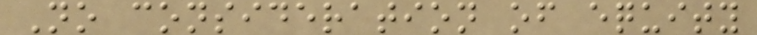No consideration of equity
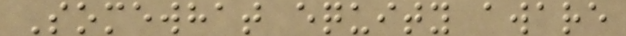Somewhat equity aware
